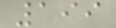199
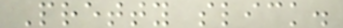Pretty slick.
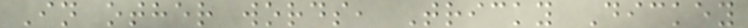In other words, Tricky Dickey
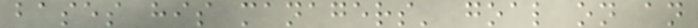bases his managers' goal on an
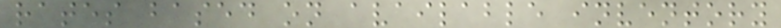rates based on available inventory
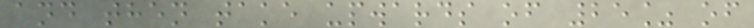and then take upwards of 25% of
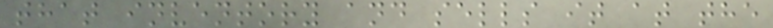that inventory and sells it at the
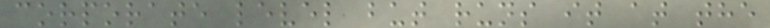corporate level but runs it at the
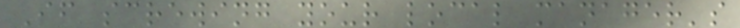If screwing your local manager's
